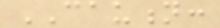CAUTION:
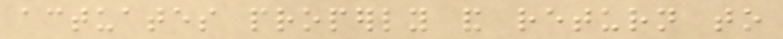actuates properly and return to
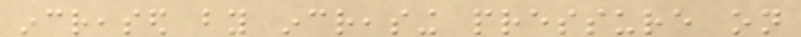increased by increasing pressure on
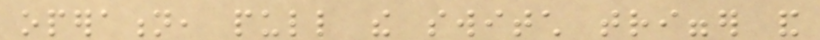operation, pull the switch trigger and
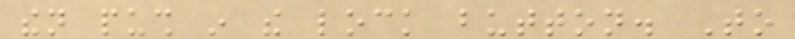then push in the lock button. To
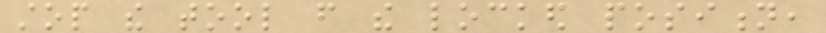stop the tool from the locked position,
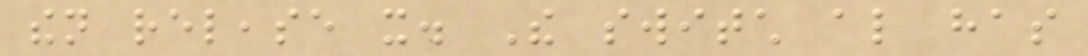then release it. The switch also has
